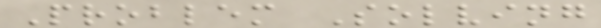Problem Solving
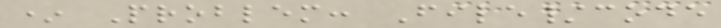* Problem: File/code
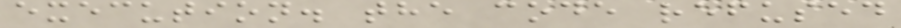execution. the code refused
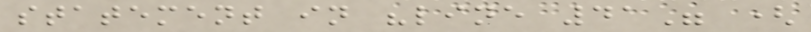statement in "line 41" (
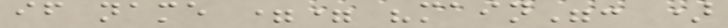if name == "main": )
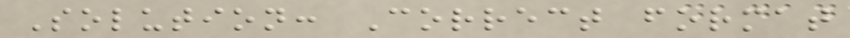Solution: Correct format
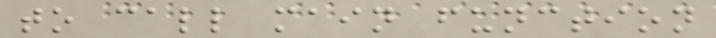to call main function
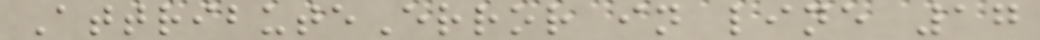AttributeError in line 17
